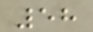58
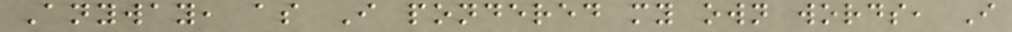Anyway, as I pondered my own words, I
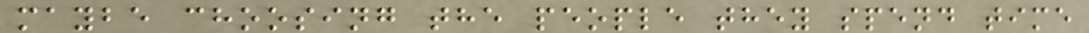maybe choosing the people they spend time
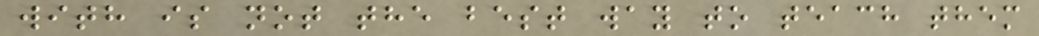with is not the best way to teach them
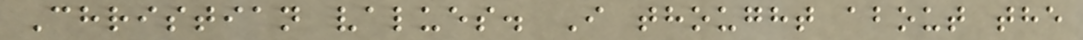Christian values. I thought about the
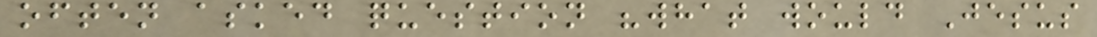often asked question "what would Jesus
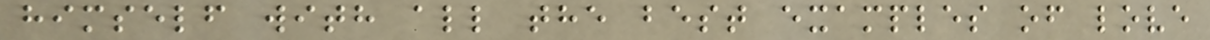himself with all the best examples of love
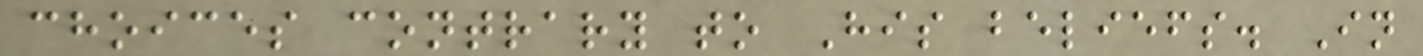choices contrary to His beliefs. In
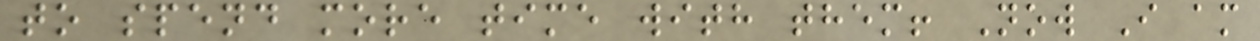to spend more time with them! Now I am
